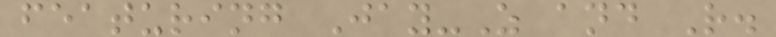featuring Jay-Z and R.
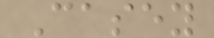Casey
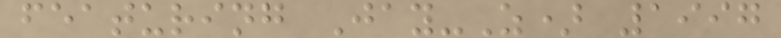featuring Jay-Z) 1997
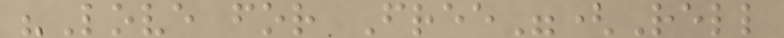"Love for Free"(Rell
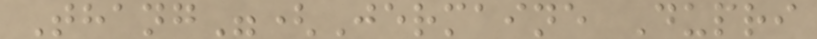Thang"(Jermaine Dupri
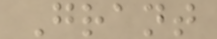Grant
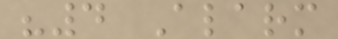"4 Alarm
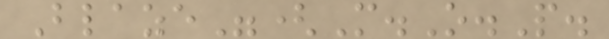Blaze"(M.O.P.
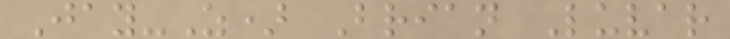Jay-Z) Brian Luvar
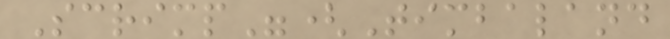Scrimp"(Timbaland
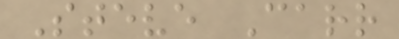Steve Carr
